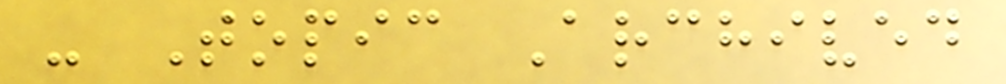- Topic Archived
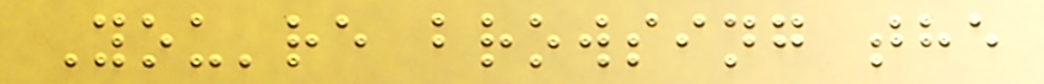You're browsing the
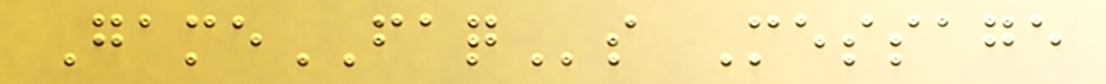GameFAQs Message
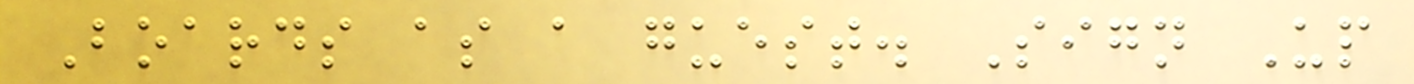Boards as a guest. Sign Up
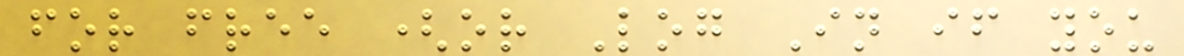for free (or Log In if you
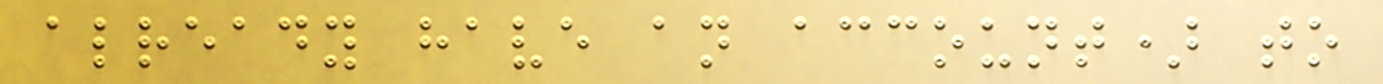already have an account) to
